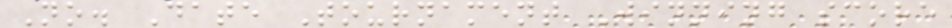No. Date Tournament Winning score
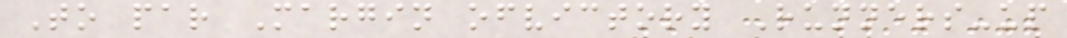To par Margin ofvictory Runners-up
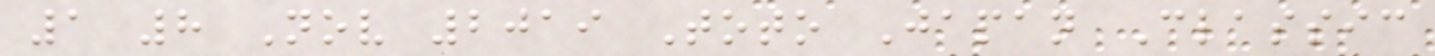1 8 Nov 2019 Toto Japan Classic
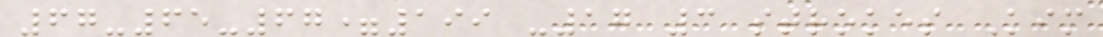67-65-67=199 -17 3 strokes Kim
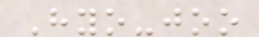Hyo-joo
